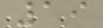19
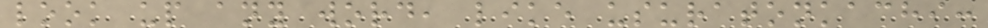look up any word, like usuratonkachi:
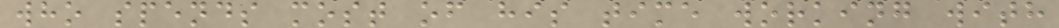who spends most of his time working with
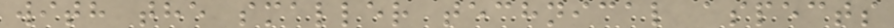with the smaller technical aspects
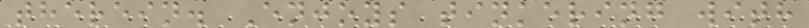therein. Enjoys tinkering with
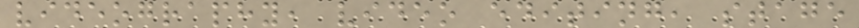videography, video editing, stage
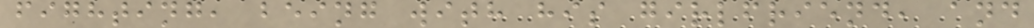fighting, being with his girlfriend, and
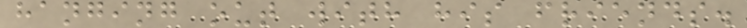hanging out with his friends.
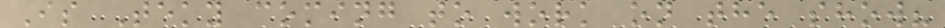Is Teky coming to work on the show?
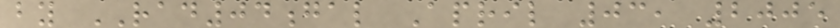by RAD04gal April 03, 2005
